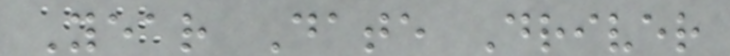Year Date Driver
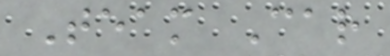Team Car
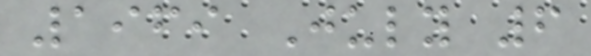1969 July 6
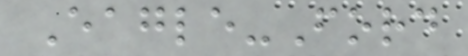Eagle-Ford
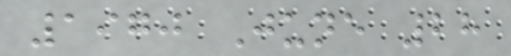1970 June 28
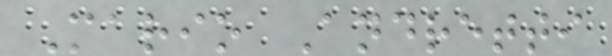Mario Andretti
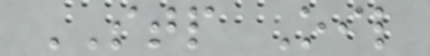STP Oil
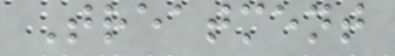Treatment
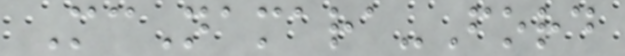McNamara-Ford
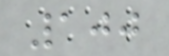100
